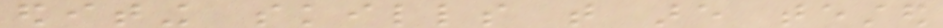editing skills that are tested
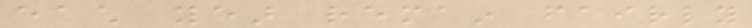each year remain fairly
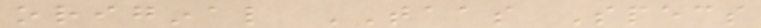original TAAS Specs
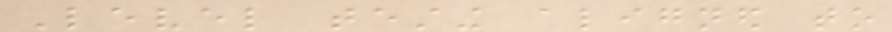Level testing aligned to
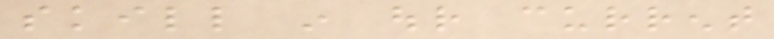skill in our current
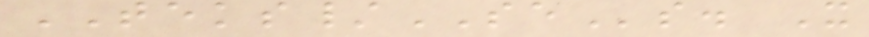TEKS/SEs. It
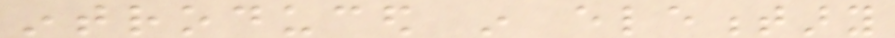introduced in elementary
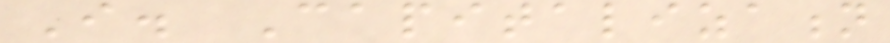I. Capitalization
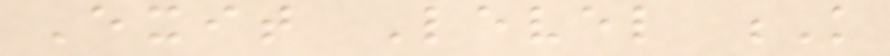Exit Level K
